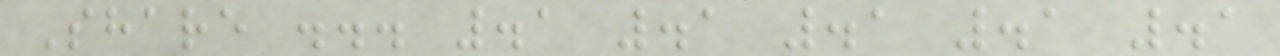Share ... .1 .1 .1 .1 .1
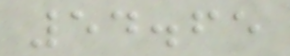54.65
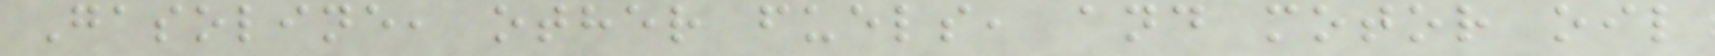Gasoline, other fuels, and motor oil
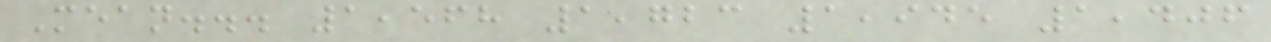Mean... 1,568 1,723 1,945 1,406
